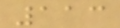113
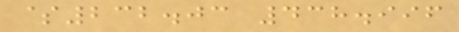$232.03 438.996
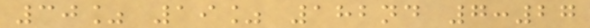30% 19% 182nd 7:27
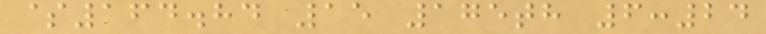$164.84 15 175th 6:24
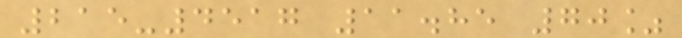215-4517 11.85 70%
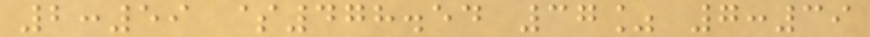2:59 $478.54 37% 7:39
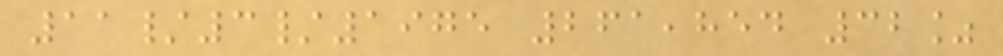11/3/1975 261,854 32%
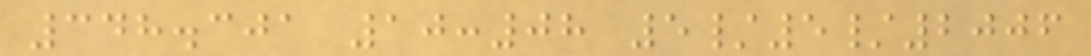348.301 10:08 5/5/2006
